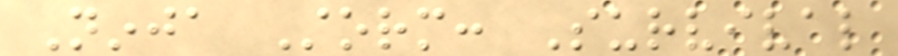Ninja Storm: Survival
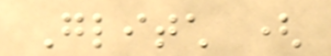Glitch (
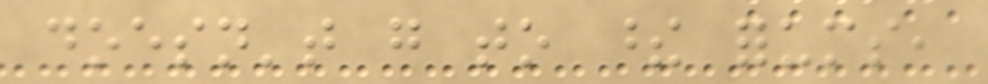doesn't go to these forums,
